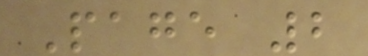Page 2
